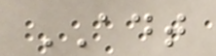ADT
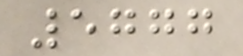5777
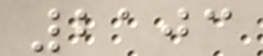2103
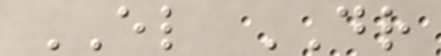EL DR
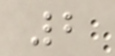2
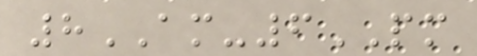8AM-6PM
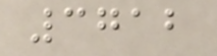3712
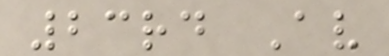23rd Av
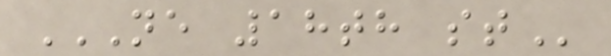NE 18TH ST
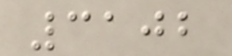3102
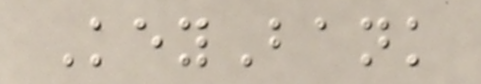KeyBank
